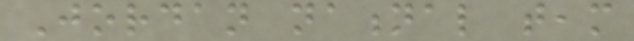Jordan national team
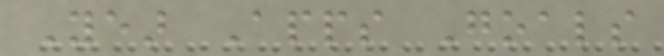Year Apps Goals
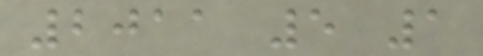2011 5 1
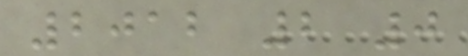2012 2 0
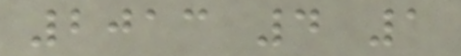2013 4 1
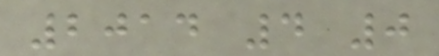2014 4 0
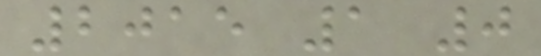2015 1 0
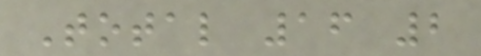Total 16 2
